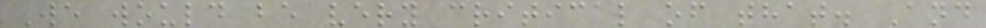We would be very critical of that. And
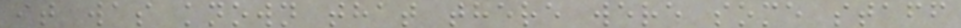it was known that there were some staff
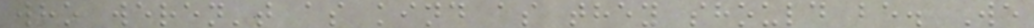who weren't as kind as they should be. We
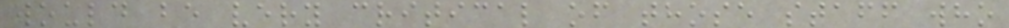would be very critical of those staff who
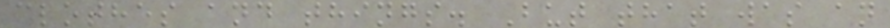clothes and things. But that was an
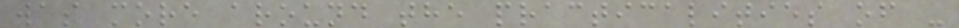was more around the practicalities of -
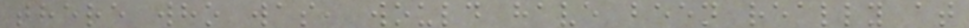there who was, would have been really at
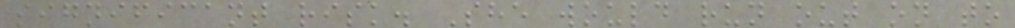significant risk. She would run out on to
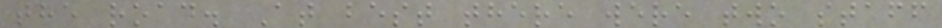the road. At best there were two staff
